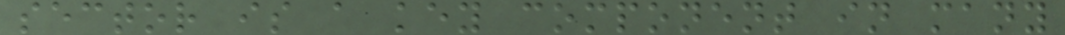sector is a key component in many
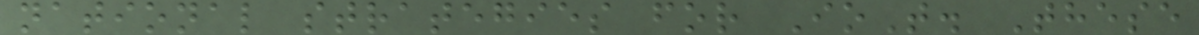national strategies for IoT. These
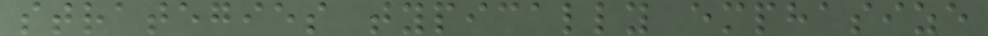strategies typically emphasize
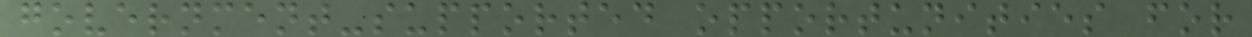government-supported opportunities for
